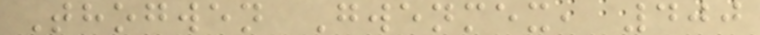Thogwen Gwenmex, 400
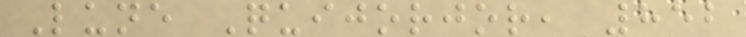Lune Quijorjor, 852
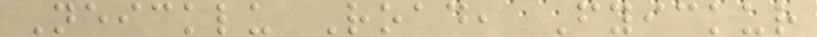Neicklu Road, Fyickur
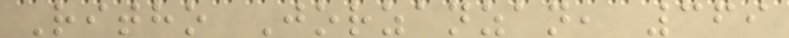Ritho Jorzanzan, 369
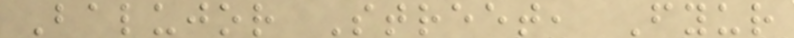Balujor Street, Fyur
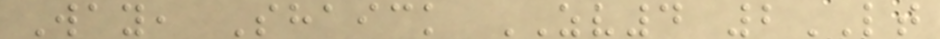Way, Shaick ZV4 2LT
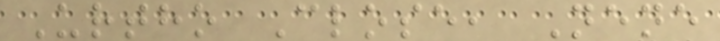Urtho Close, Nene
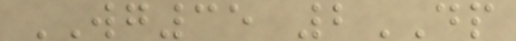WG35 2DP
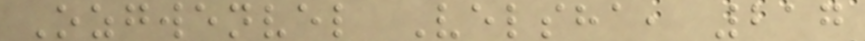Ozgwenvel Velsha, 217
